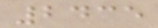2435
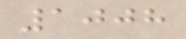1008
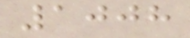1008
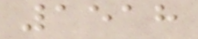1518
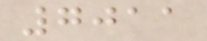7011
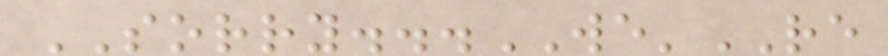SORRY...WE'RE
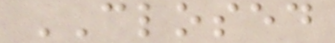CLOSED
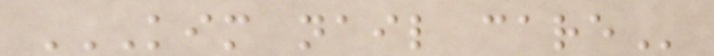KIM NAIL CARE
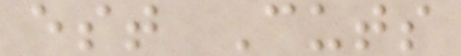est Cuts
